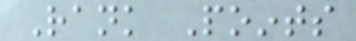Rank Points
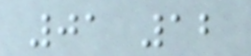01 12
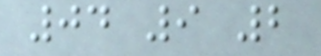04 9 2
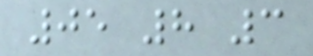05 8 3
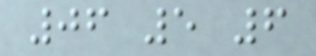06 5 6
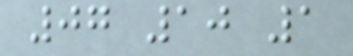07 10 1
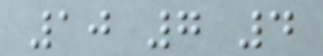10 7 4
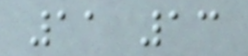11 13
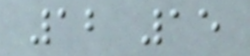12 15
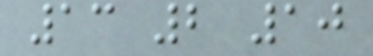13 2 10
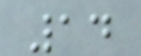14
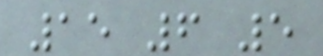15 6 5
